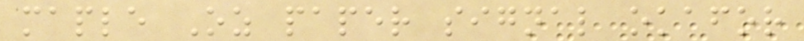maple Oz paper signal okafor
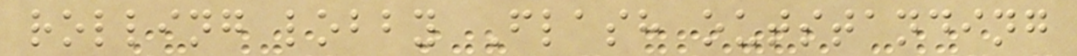rolling lobby Flash outstanding
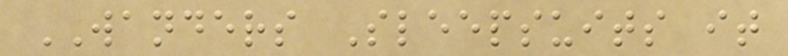WANDERS Sleepsuits it
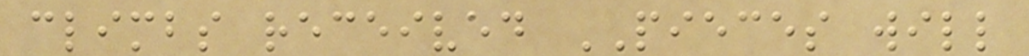climbs received PIECES will
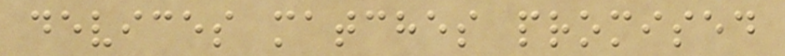devices matches promised
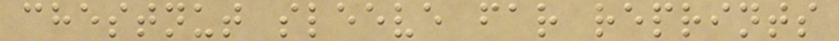chestnut sleeve far reprints
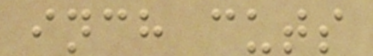inch cuts
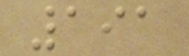191
